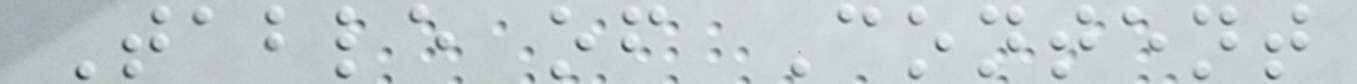Table of Content
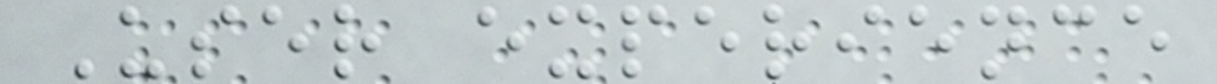User experience
